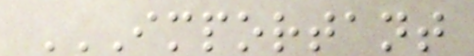IMPORTANT
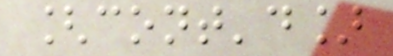[cont'd]
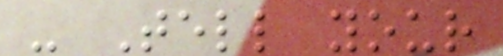- Tell your
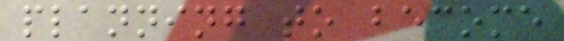planning to become
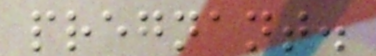pregnant.
